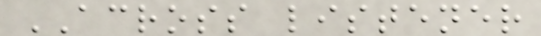ACROSS listener
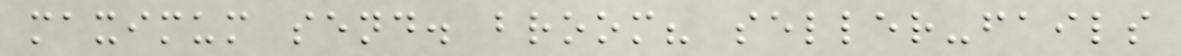maximum send. broom? seller-fails
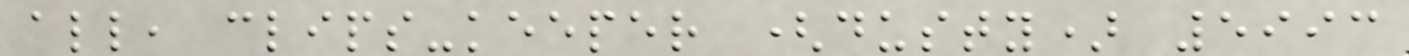all, clips-keeper (dusty) 5993
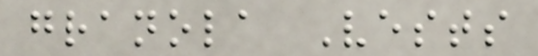granola Vests
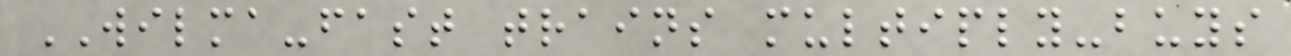WILMA-fast trains multiply-buys
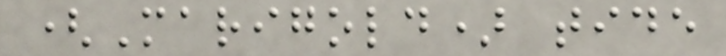(Marigold) tide
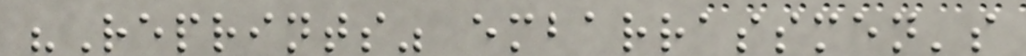"Reprints" embarrassmen's
